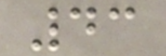43
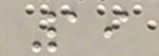19
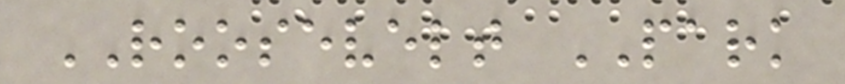ROOSEVELT PARK
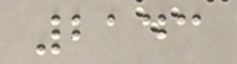2143
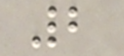2
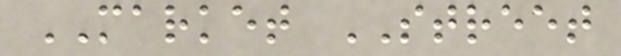MARKET STREET
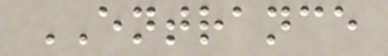ENTRANCE
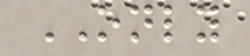ONLY
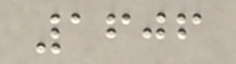1606
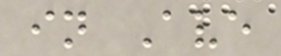in Ave
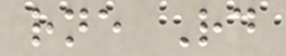rne Rd
